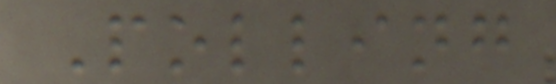Polling
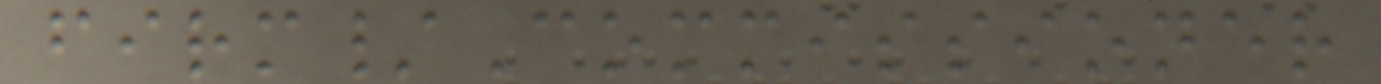firm/Commissioner
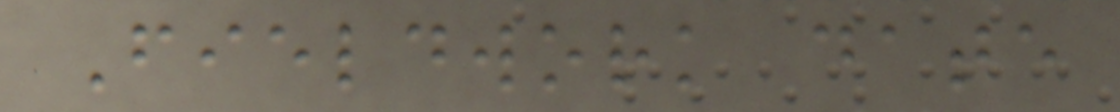Fieldwork date
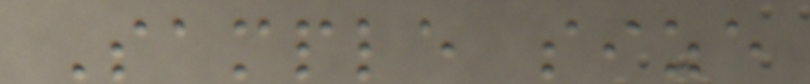Sample size
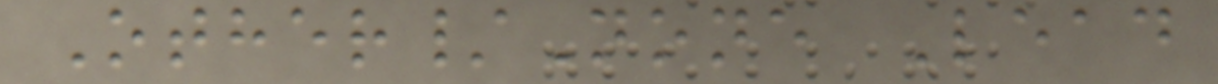Other/None Lead
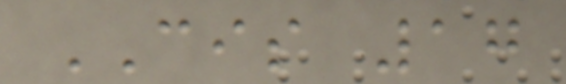CIS 17
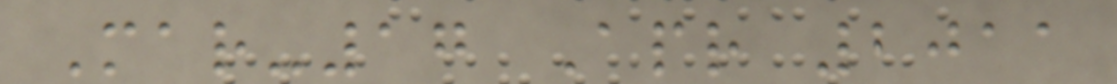Mar-17 Apr 2011
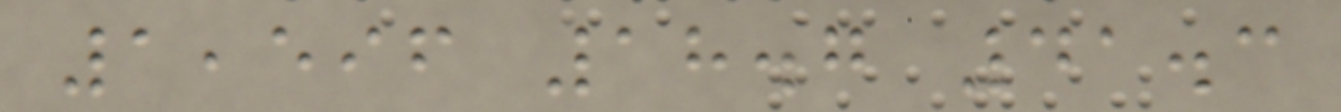1,596 18.7 41.3
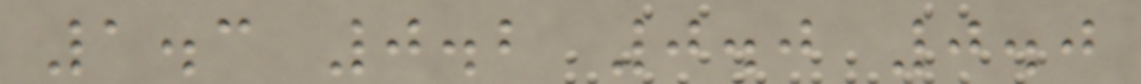1.3 0.2 0.0 0.0
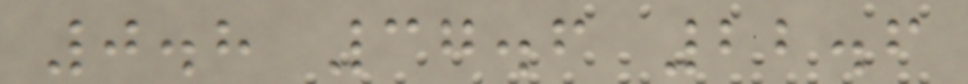0.8 37.6 22.6
